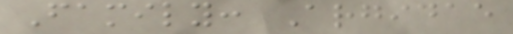Family: Argidae
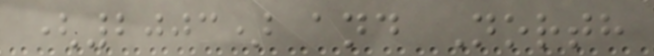(2003) and North
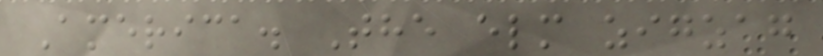America. The elm zigzag
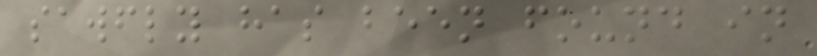sawfly has been found in
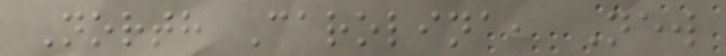North Carolina, New
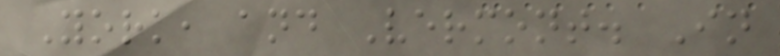York, and Vermont. In
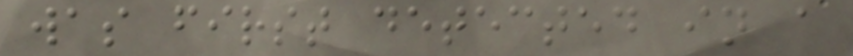was first detected in a
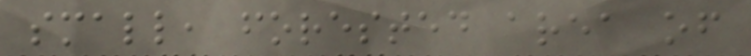small, forested area of
